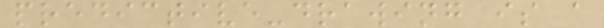predictive-drawing is a
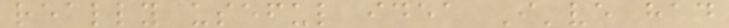really useful idea I've had
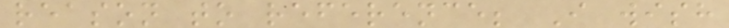reason to reference; I wish
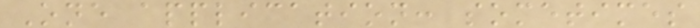One application: sometimes
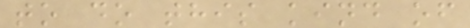to do this kind of
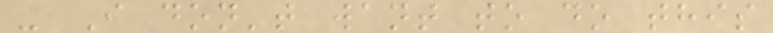- I don't want to do this
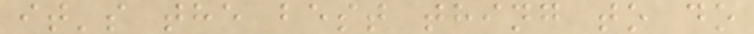it's the best thing to do
